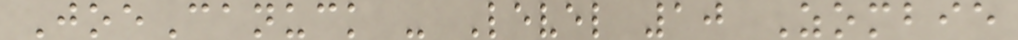JoeCanuck - Level 10 Zombie
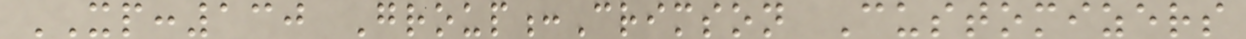XP:130 Group:Crimson Customizers
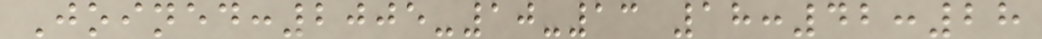Joined:2005-10-13 18:42:28
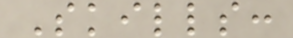Skills:
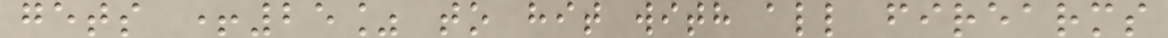gets +25% to hit with all firearms
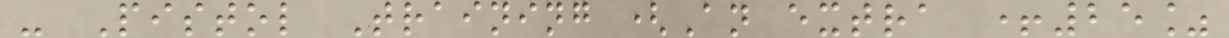- Pistol Training (An extra +25%
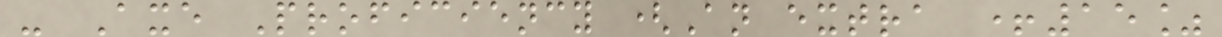- Axe Proficiency (An extra +15%
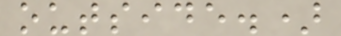outside.)
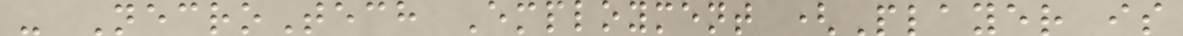- NecroTech Employment (Player is
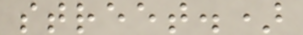street.)
